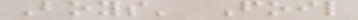Boys' Foil
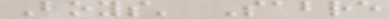Boys' Sabre
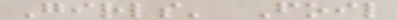Girls' Foil
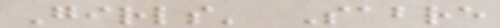Girls' Sabre
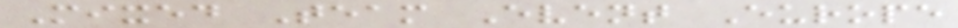Mixed Team Event Europe
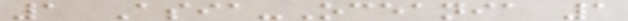1 Asia-Oceania 1
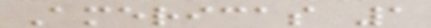Americas 1
